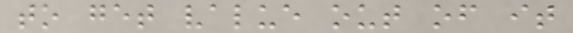to get value out of it
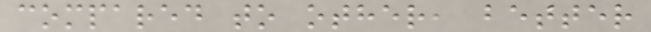compared to other, better
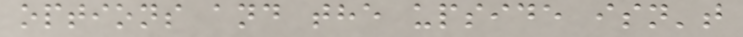options and the upside isn't
